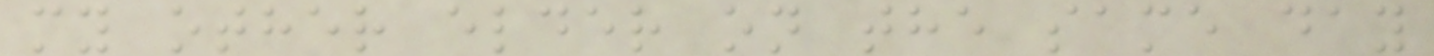my other elder on the same day
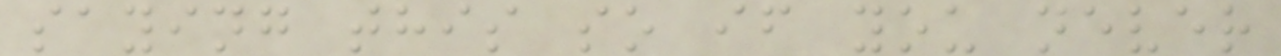saying this so if you never
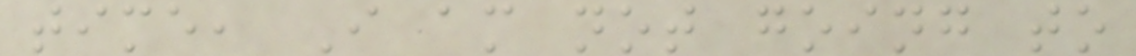time, I am not going to
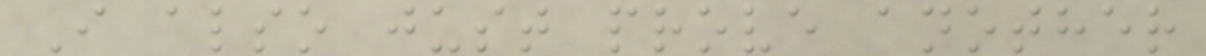I also just prove another
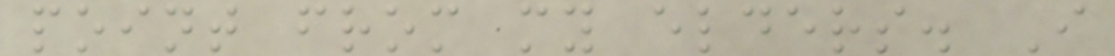point from my elders. I
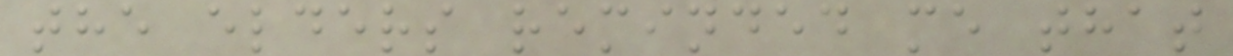the elders reminded me that
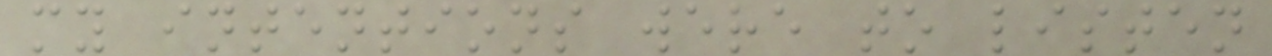my intentions were to listen
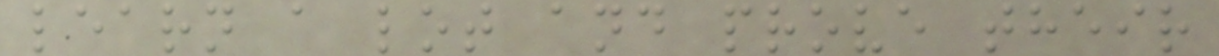learn a lot and prove their
